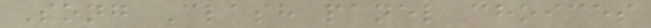Song Clash panel choices
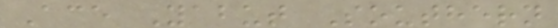Ace Yabut Southern
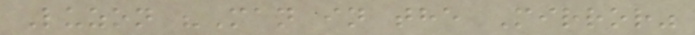Luzon "Man in the Mirror"
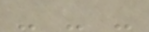- - -
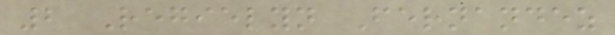2 Regielyn Fernandez
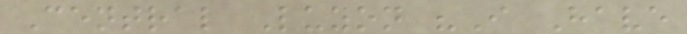Central Luzon "I Have
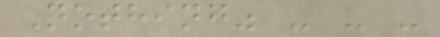Nothing" - - -
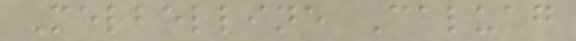Melbelline Caluag
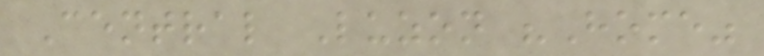Central Luzon "Home"
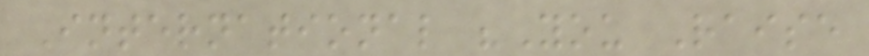International "You Raise
